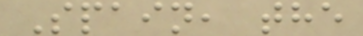Spain, the
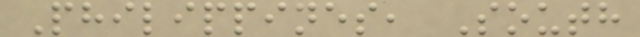Philippines, South
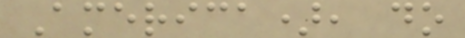America), do
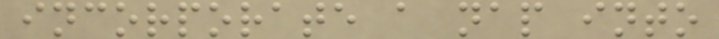incorporate a nap into
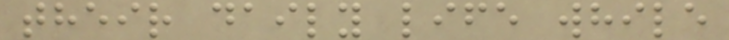their daily life while
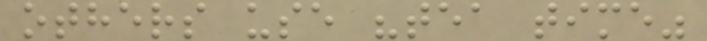others use "tea time"
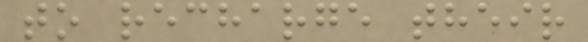to recharge their
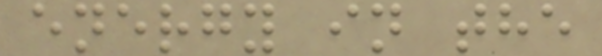energy in the
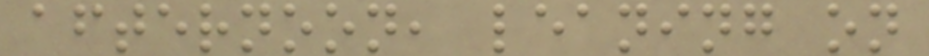afternoon, leaning on
